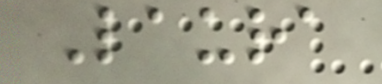Laura
